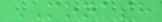MONASH
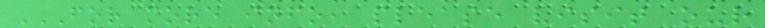FOR MORE INFO, PLEASE VISIT OUR
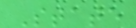State
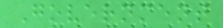Government
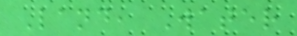Land, Water
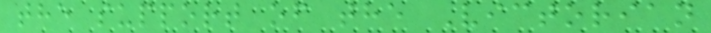the support of the Victorian
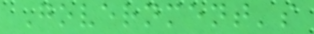Government's
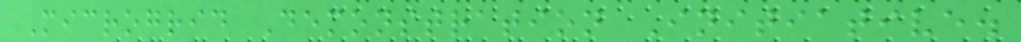Microgrid Demonstration Initiative.
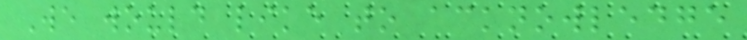We would like to acknowledge
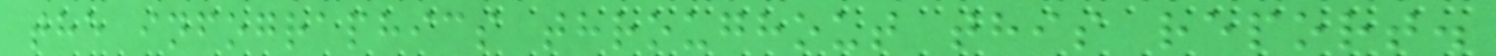the infographics throughout this report.
